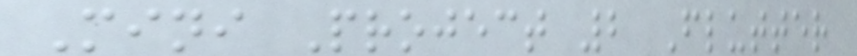Mini Project 2 Flutter
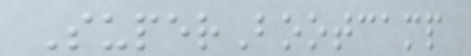SuperBootcamp
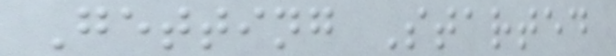Getting Started
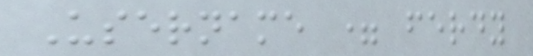Username = ferdy
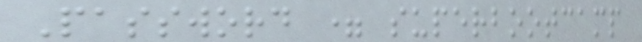Password = superbootcamp
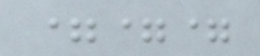===
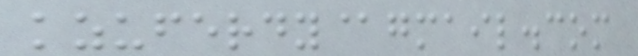kzuferdy@gmail.com
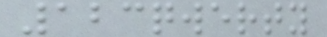123qwerty
